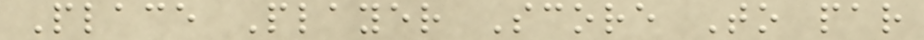Place Player Score To par
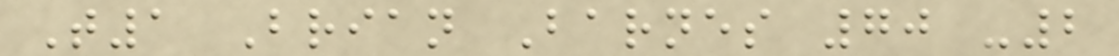T1 Brian Barnes 70 -2
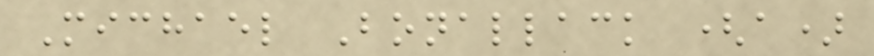Michael Bonallack (a)
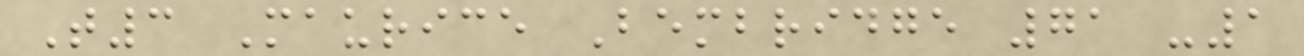T3 Maurice Bembridge 71 -1
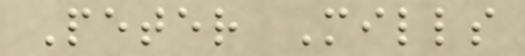Peter Mills
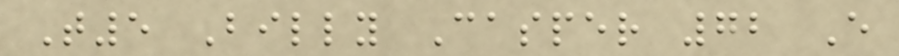T5 Billy Casper 72 E
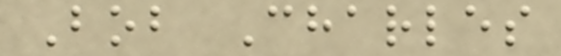Bob Charles
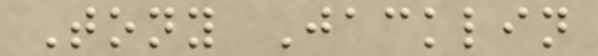Tony Jacklin
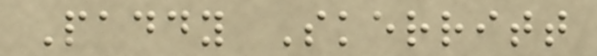Paddy Skerritt
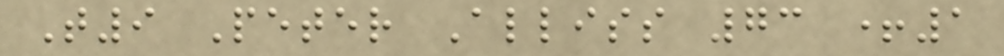T9 Peter Alliss 73 +1
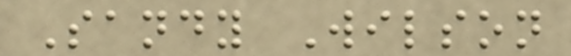Sandy Wilson
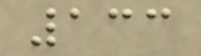133
